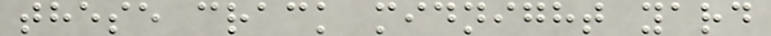these crack midnight yard
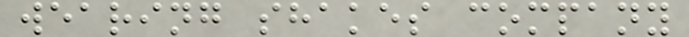wearing shakes company
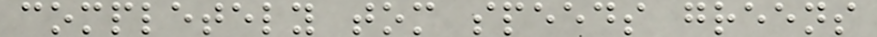completely tom speeds greens
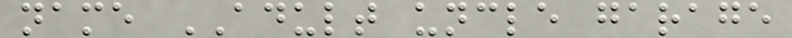name ADULT uncle garage
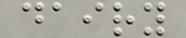dairy
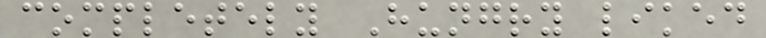completely Hungry liked
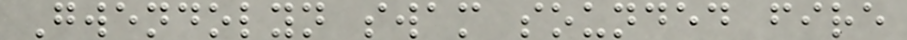Gwendolyn swam sounded fire
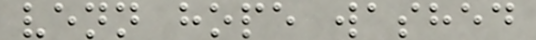venn hope washed
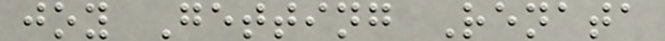joy Getting Renata
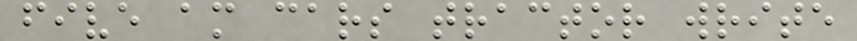five am cars tractor write
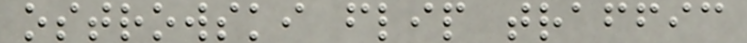ostrowski flip traffic
